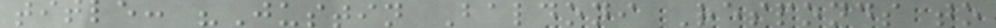title: "Justin Baldoni Responds to
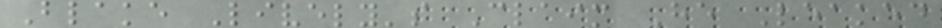Blake Lively's Claim He Leaked
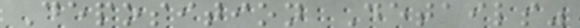Deposition Details"
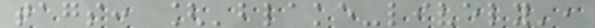tags: ['blake-lively',
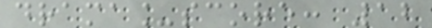drama_score: 12
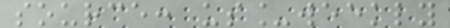source: us_weekly
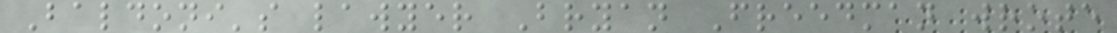Baldoni's lawyer Bryan Freedman wrote
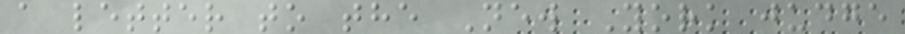a letter to the New York judge
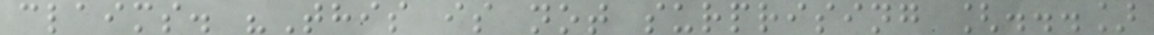claims. "This is not surprising [...]
